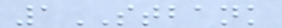1STBANK
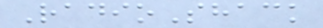RadioShack
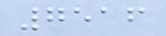7516
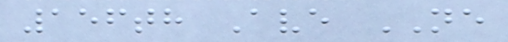156th Ave NE
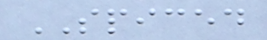SPICED
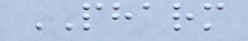PHARM
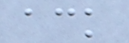ack
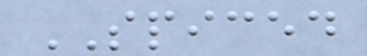SPICED
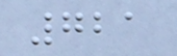721
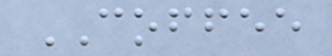COFFEE
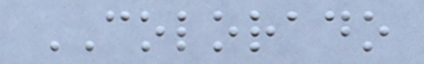COLORADO
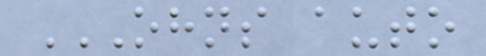OHNS AUTO
